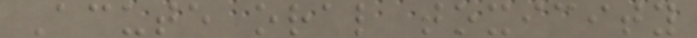Acute oral toxicity
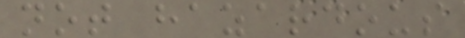not hazardous
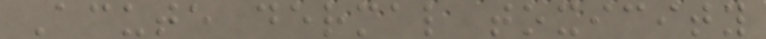Acute dermal toxicity
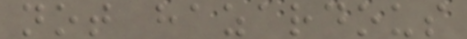not hazardous
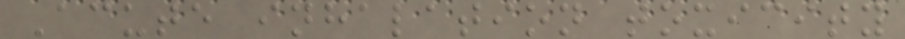Acute inhalation toxicity
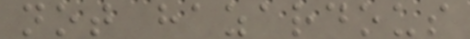not hazardous
